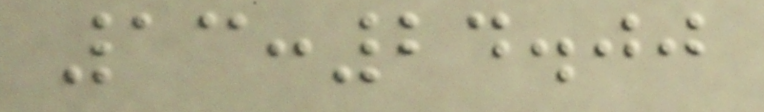13:24.00
